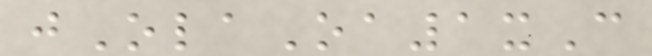jOlaOa1xC
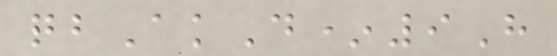qbAkD*9H
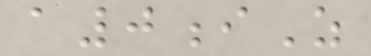a0iZ
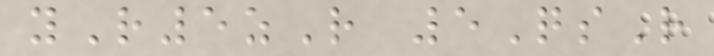yR5zR 5QsR
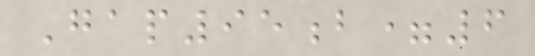Gap95b=6
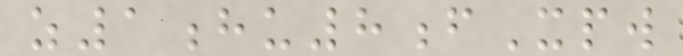z1hu8fXpw
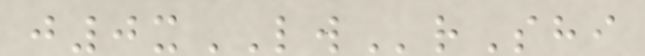j0xLWrShi
